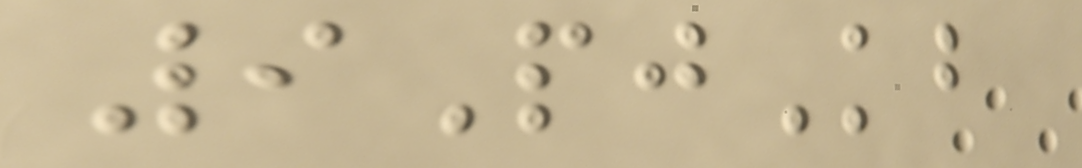9PjKb
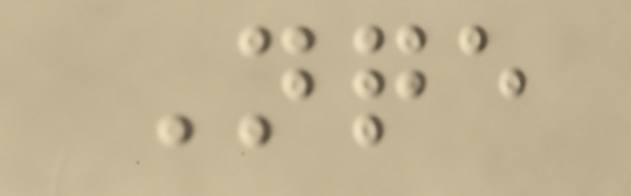Nqe
